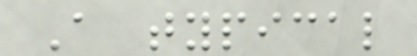A typical
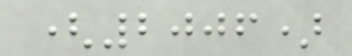(2006)
